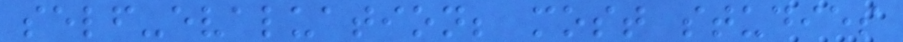self-evaluation; most studies
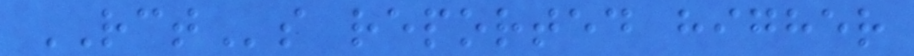RCTs reported higher
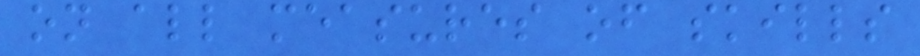on all measures of skills
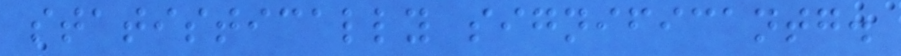statistically significantg.
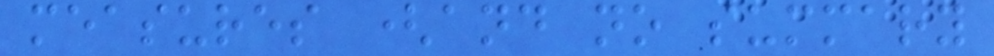measures (and no summary
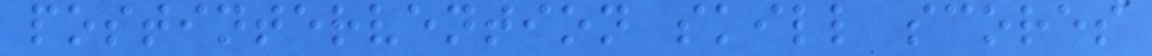postintervention skill scores
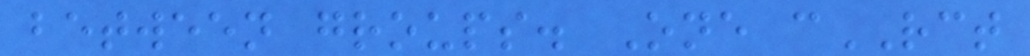between groups. One cRCT
